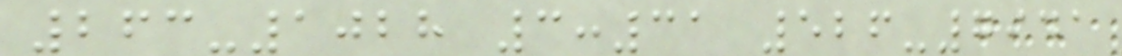263-1028 3:31 526-7941
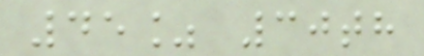45% 30th
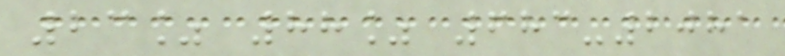23% 88% 683-2081
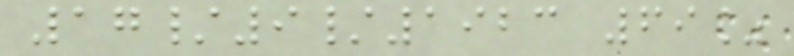17/9/1923 69%
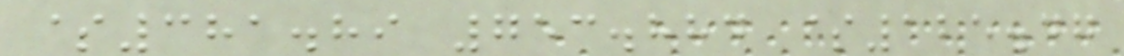$381.89 753.884 $125.47
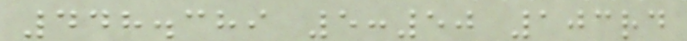448.389 5:50 103rd
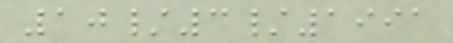10/3/1991
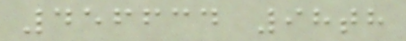456634 98th
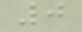0
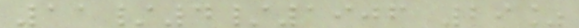11/4/1906 29%
